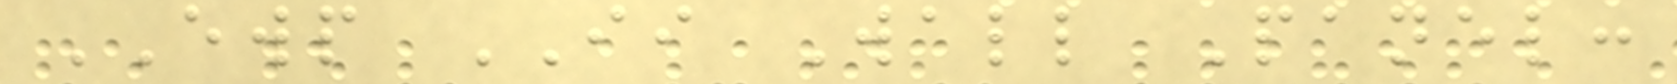EWP II Wall Panel:
